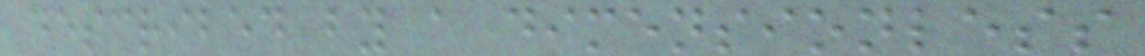described by a dimensionless
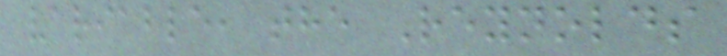variable, the Reynolds
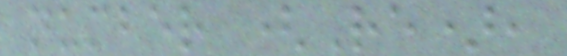number (Re),
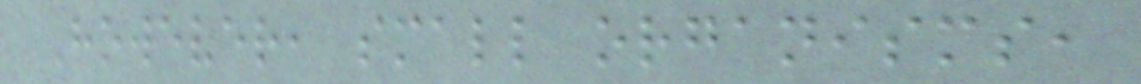However, small organisms,
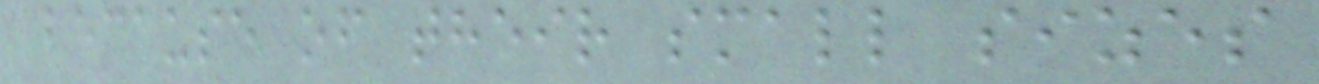because of their small sizes
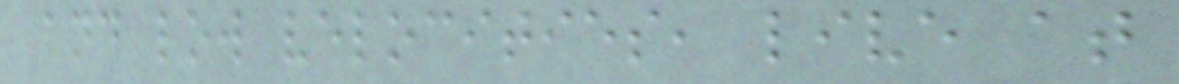and low velocities, live at
